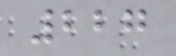227
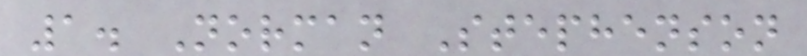1. Norman Stephenson
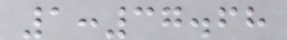1:37.68
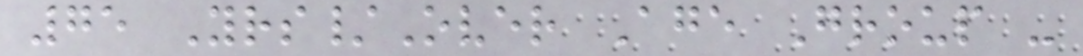75 Yrs/Over Age Group -
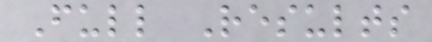Full Results
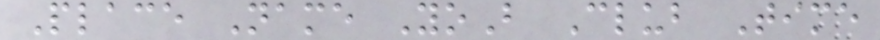Place Name YoB Club Time
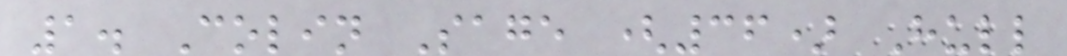1. Colin Sage (36) Hull
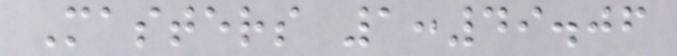Masters 1:49.06
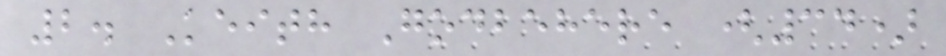2. Keith Godbehere (34)
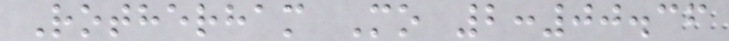Rotherham Mo 2:00.36
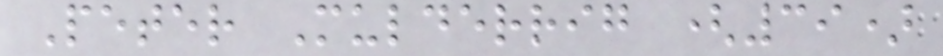Peter Mulderrig (39)
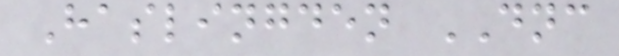Haslingden DNC
